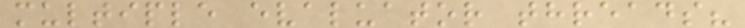multiple evaluator threads?
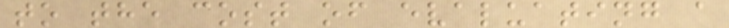to the cost of evaluating a
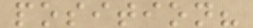position?
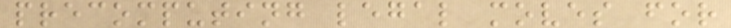precomputing legal moves for
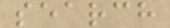search
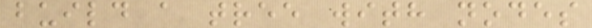build a tree with nodes
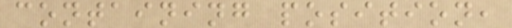containing position,
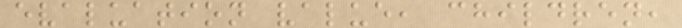evaluation value, children,
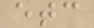etc
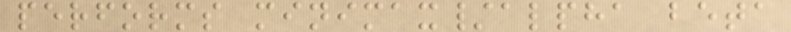performs minimax/alpha beta
